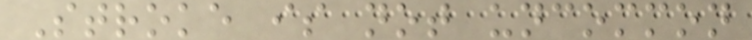Stroke is not uncommon
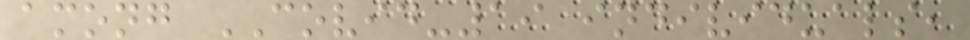among COVID-19 individuals,
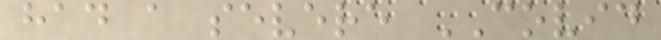had a severe COVID
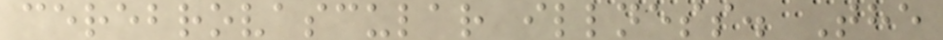cerebrovascular illness. The
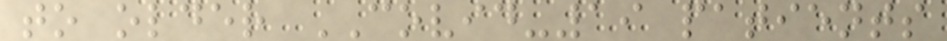to older COVID-19 patients
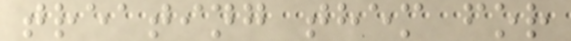treating them for
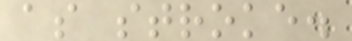as stroke.
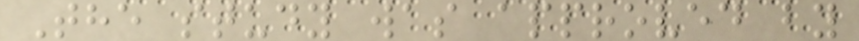The study was approved by
